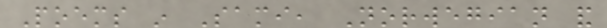Poems in Sami, Norwegian and
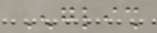English
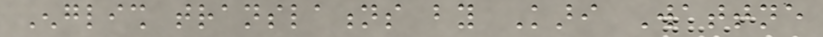English translations by Kari Wattne
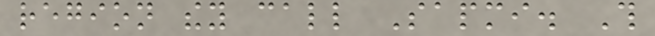region they call Sapmi. This
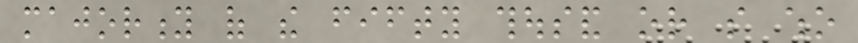majority of the fifty thousand or so who
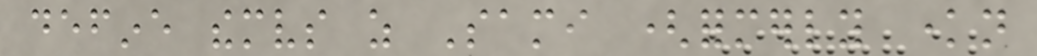define themselves as Sami (formerly known
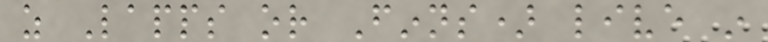as Lapps or Finns) live in
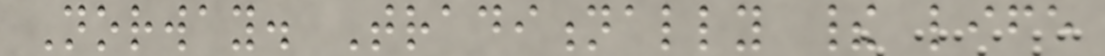Norway. Traditionally their life
